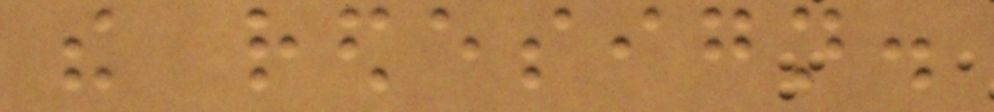the redesign.
